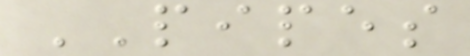PIPES
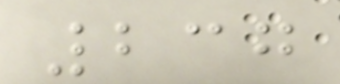237
